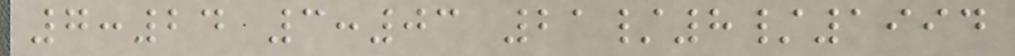7:24 3:03 21/8/1994
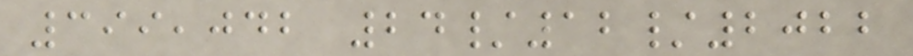399,042 24/12/2022
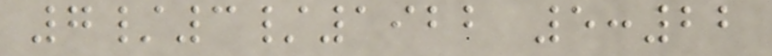7/3/1922 5:22
